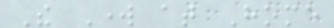The Work at Home
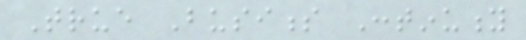True Business Continuity
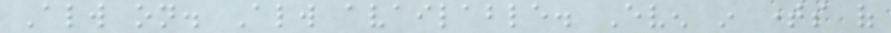Always on. Always available. Even in times of
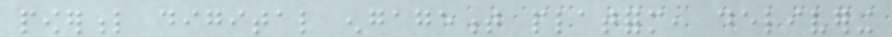powerful digital engagement platform, delivering
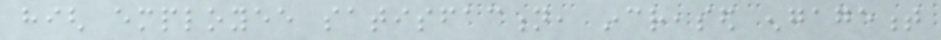high employee satisfaction, increased engagement
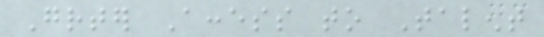Greater Access to Talent
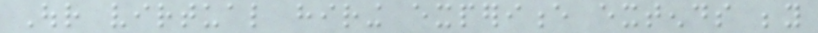Our virtual hiring experience extends beyond
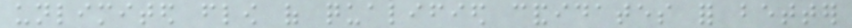unlimited flow of qualified candidates for better
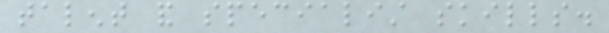talent and specialist skills.
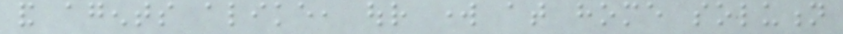and agents alike, our work at home solution
